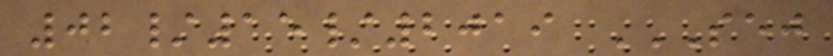02/15/2019 SEJ
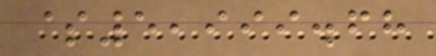$5,999.68
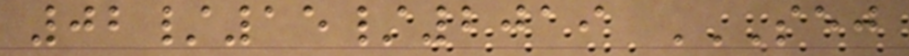02/15/2019 SEJ
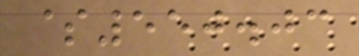$550.03
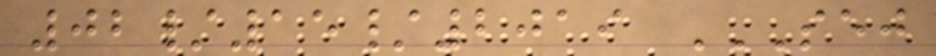02/15/2019 SEJ
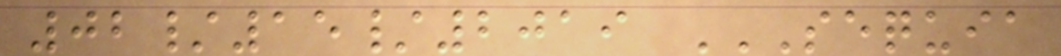02/15/2019 SEQUIA
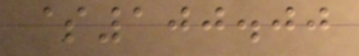$100.00
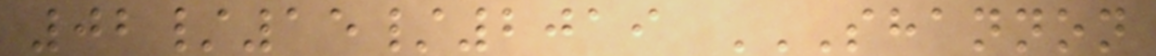02/15/2019 SHANNON
